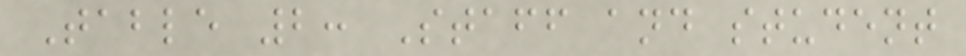Table 2: Staff and student
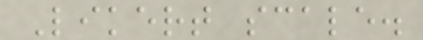Likert scale.
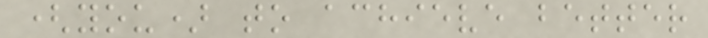(you) to achieve better
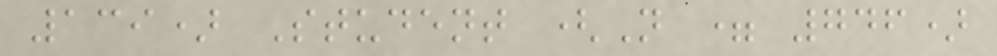139) Student (N = 746)
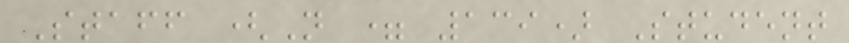Staff (N = 139) Student
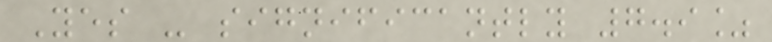Yes - significantly 7.9%
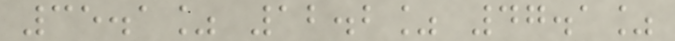35.1% 12.2% 47.1%
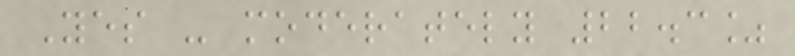Yes - moderately 22.3%
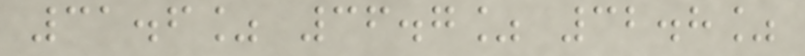31.6% 36.7% 32.8%
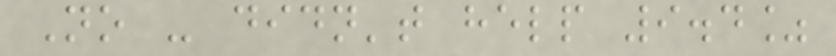No - didn't help 9.4%
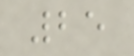25
